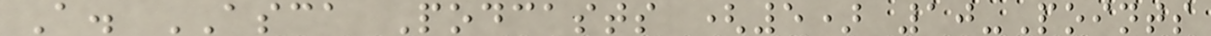A. ASCA Podcasts (5) 10-Points
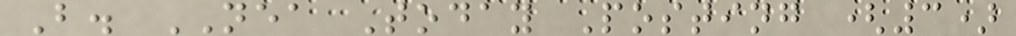B. NEA Today Posting (3)
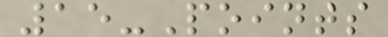15-Points
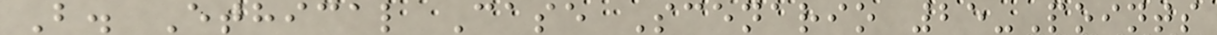B. Ethical Case Scenario 25-Points
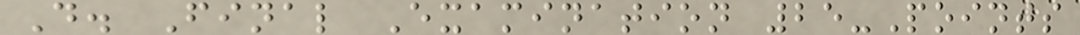D. Final Examination 25-Points
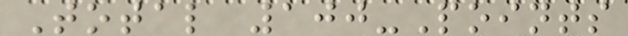Total 100-Points
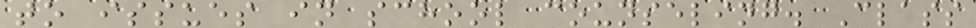to issues in school counseling. Class
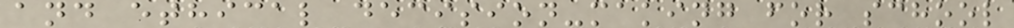and ethical decision-making for school
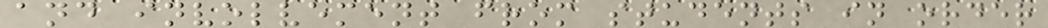and involvement from students in order
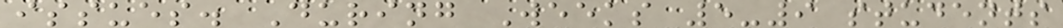issues. During Weeks 5-9 students
